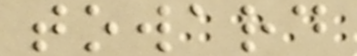toward
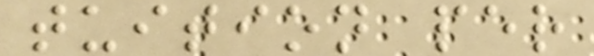tuition per
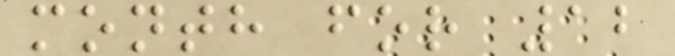month for 12
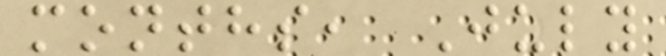months, July
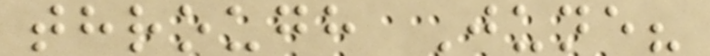through June?
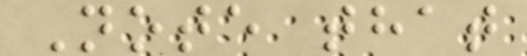Note that
